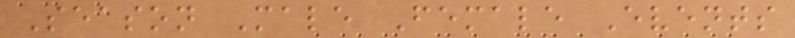Season Male Female Events
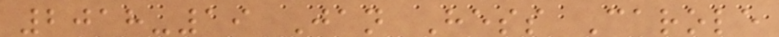2018-19 Jan Hess Carole
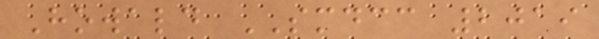Howald SMDCC 2019
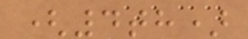(4th)
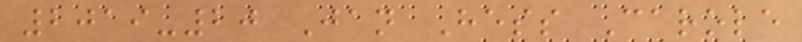2019-20 Jan Hess Carole
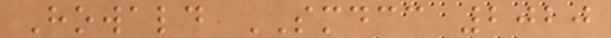Howald SMDCC 2020
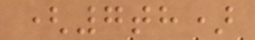(7th)
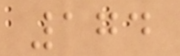174
